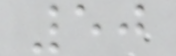50
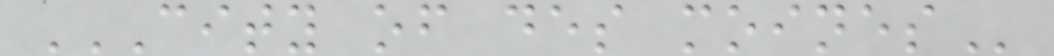CITY OF DES MOINES
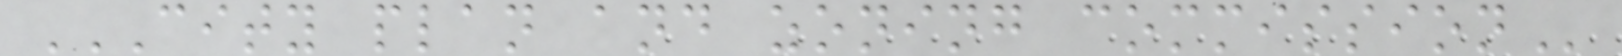CITY PLAN AND ZONING COMMISSION
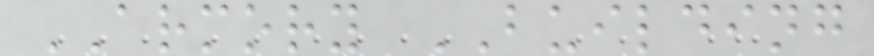ARMORY BUILDING
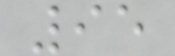95
